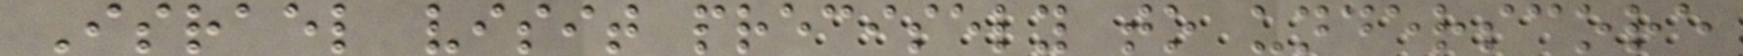Israel visit precisely to underscore
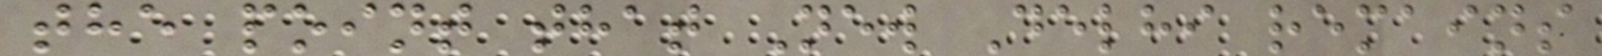the point that New Delhi remains
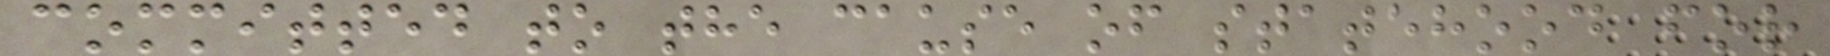committed to the cause of statehood for
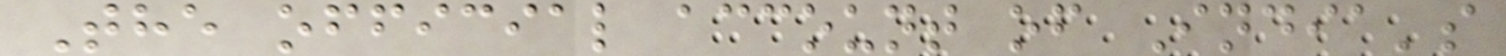The official account of India's
